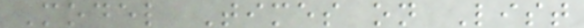Model Times on List
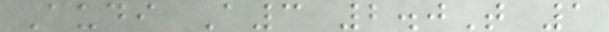Audi A3 2.0T 1
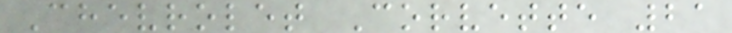Chevrolet Corvette 21
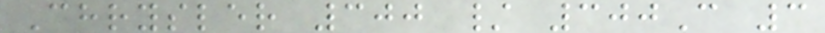Chrysler 300 / 300C 3
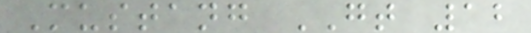Mustang GT 12
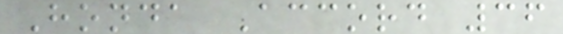Honda Accord 36
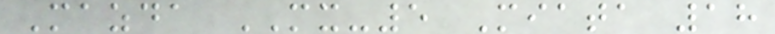Mazda MX-5 Miata 18
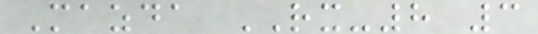Mazda RX-8 3
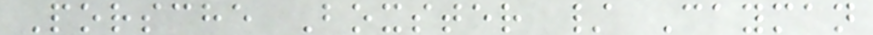Porsche Boxster / Cayman
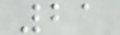21
